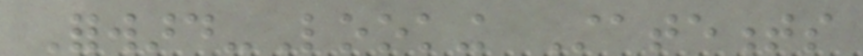Forward-Looking Statements
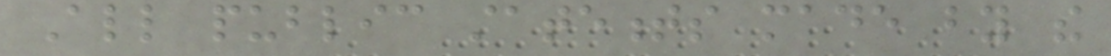All public statements made by the
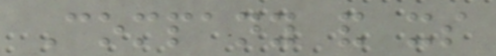Company and its
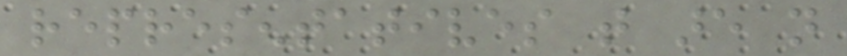representatives that are not
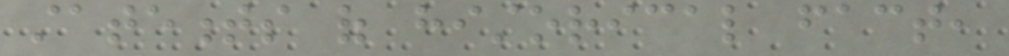statements of historical fact,
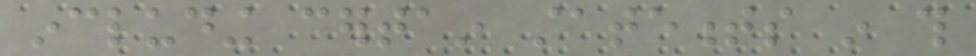including certain statements in this
